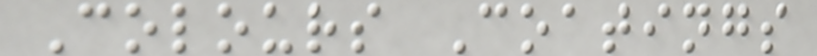Colours Coatings
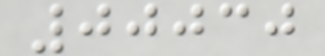00030
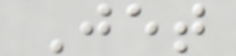Jet
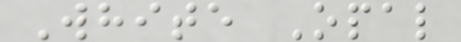White Opal
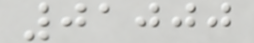01000
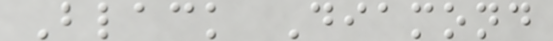Black Diamond
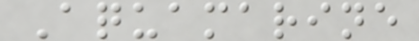Aquamarine
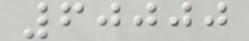60000
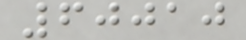60010
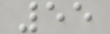55
